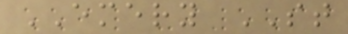EMERY ST
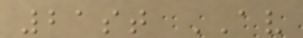21st AV
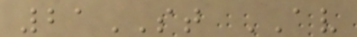21ST AV
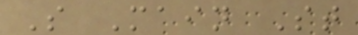S Main St
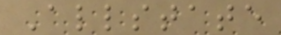Allstate
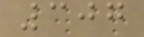307
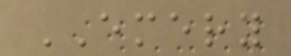EMERY
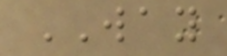WAY
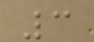3
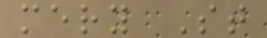mery St
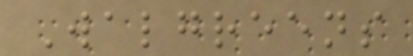Walgreens
